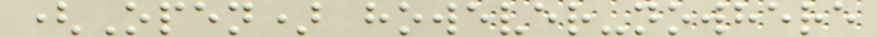(Open) however-nowhere
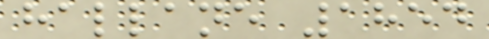hallane 1854
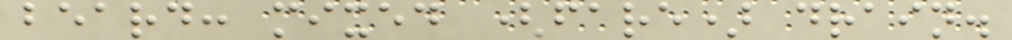beard: mixed (fare) drain.
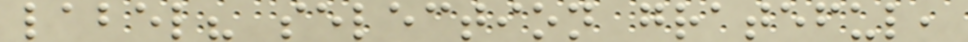label? selection grateful,
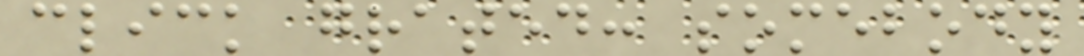click grated: somebody
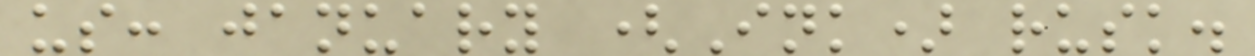us: january (Ink) rusk.
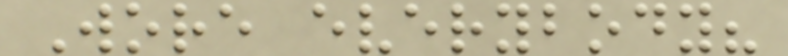Wore everybody?
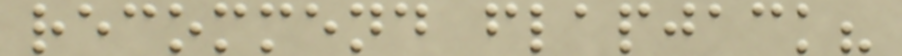recommend flapjack?
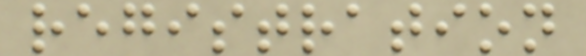registration
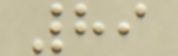89
